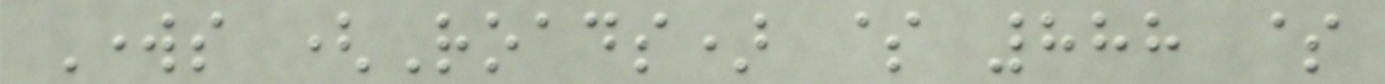Works (Roads) $ 888 $
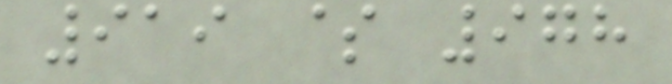919 $ 978
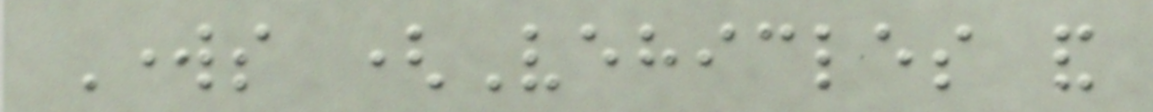Works (Vehicles and
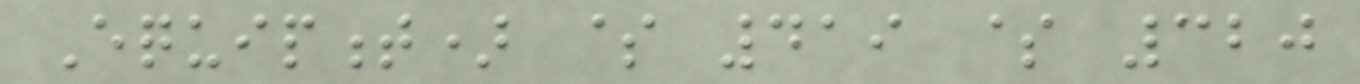Equipment) $ 419 $ 320
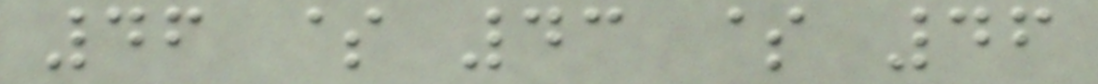46 $ 43 $ 46
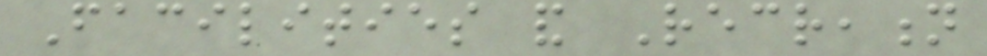Facilities and Recreation
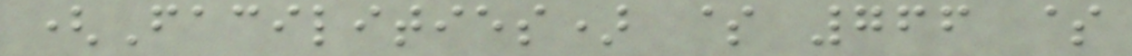(Facilities) $ 766 $
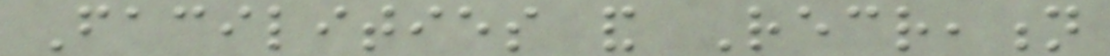Facilities and Recreation
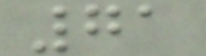71
